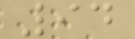94
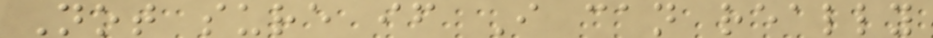Not sure if I can really
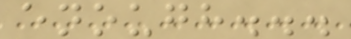enough...
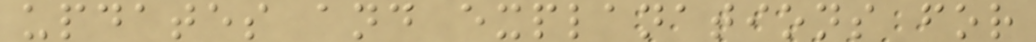updates and explanations for
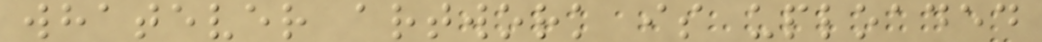whatever artwork is uploaded
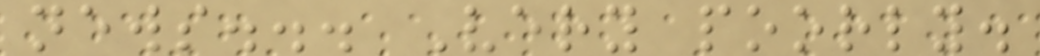news... Very poorly.
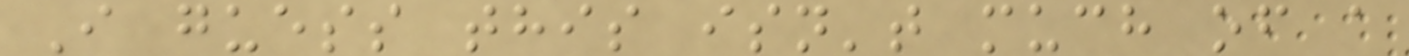I guess this isn't much of a
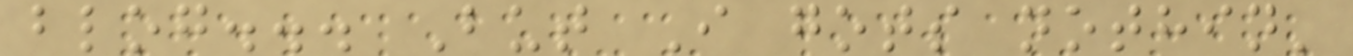blog... But I gots nothin'
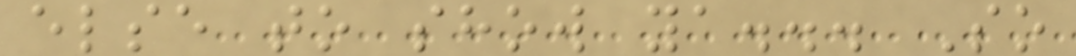else to show ya... So
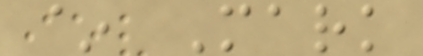~ Mark
